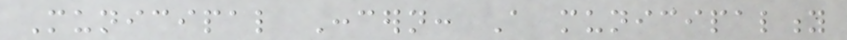Municipal Concern: A municipality
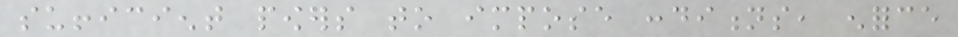sufficient powers to impose conditions, enforce
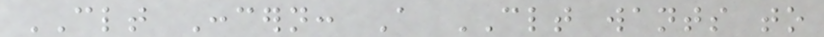CLT Concern: A CLT wants to
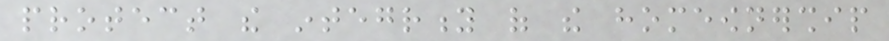protect the integrity of the homeownership
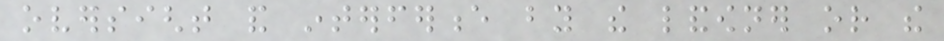oversight and interference by the landowner or the
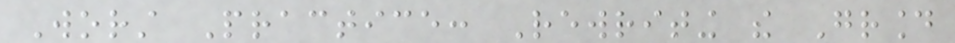Worst Practice: Rewriting the Ground
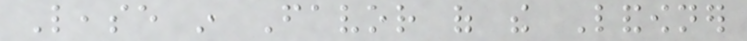Lease in Favor of the Landowner
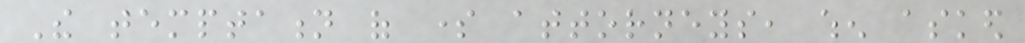The temptation of some attorneys, when asked
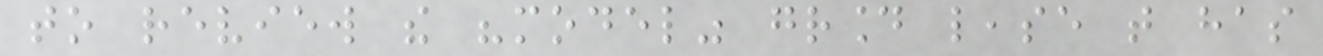to review the "model" ground lease that has
